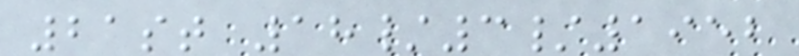21st 18/3/1952
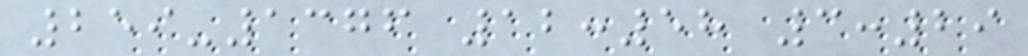259-1376 12:58 3:29
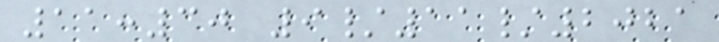11:30 9/11/2021
